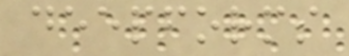deepforms
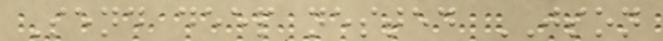Send deep nested JSON
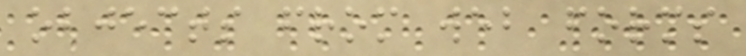objects from web forms
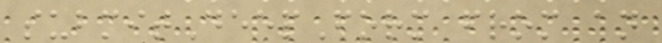submitDeepForm from an
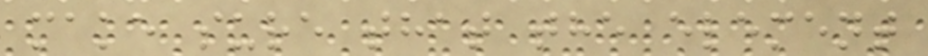make sure that the element
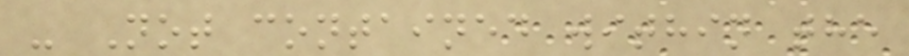- Not contained within the
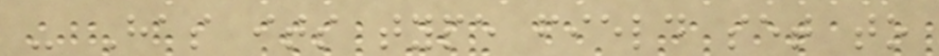- Has its type field set to
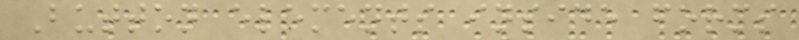Button elements inside forms
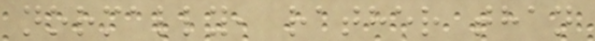normally, rather than
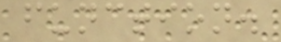function.
